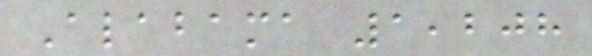Alabama 1,208
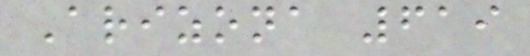Arizona 619
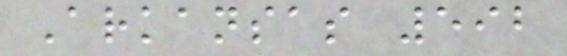Arkansas 592
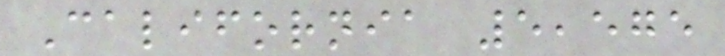California 5,575
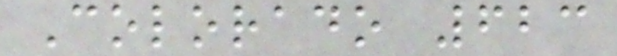Colorado 623
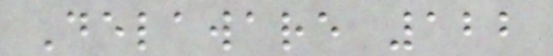Delaware 122
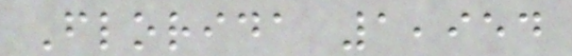Florida 1,954
